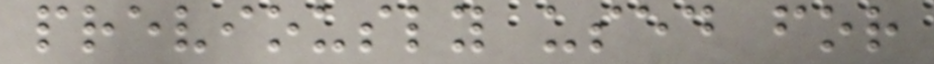previously used for
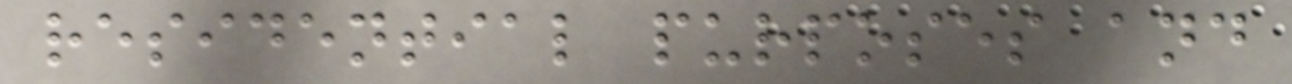residential purposes and
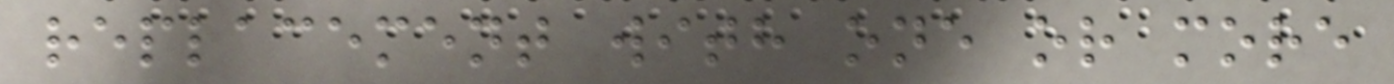replacement with one or more
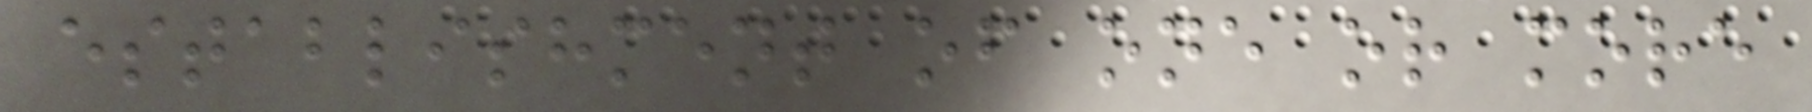establishment of one or more
